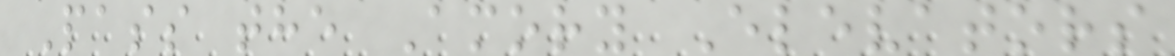Pass the Amory Elevators
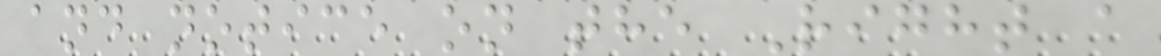and notice on the Right a
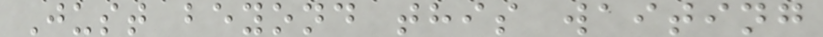Just beyond this waiting
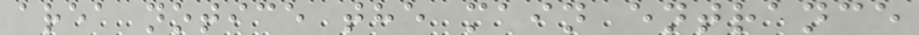area notice the main entrance
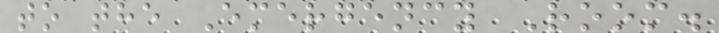to the Emergency Room.
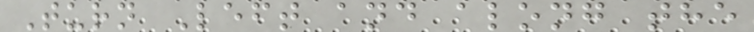Turn Left and along the
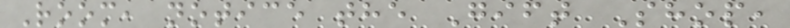Room, notice the Gift Shop,
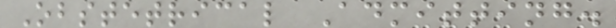Obstetrical Admitting.
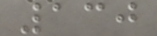130
